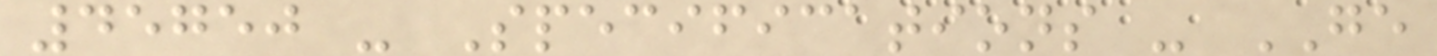45750 - Specifications - GE
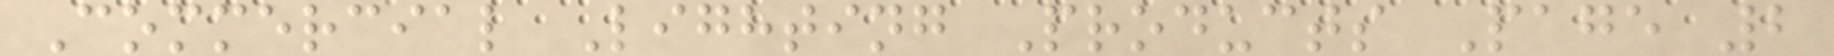Commercial Lighting Products Page 2
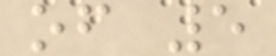of 5
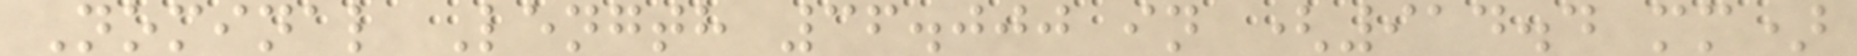Nominal Length 36.000 in (914.4 mm)
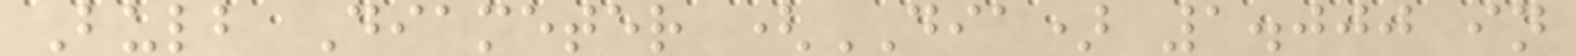Bulb Diameter (DIA) 1.000 in
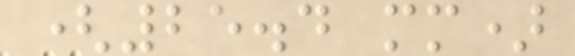(25.4 mm)
